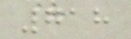718
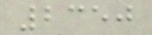2350
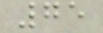75
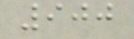900
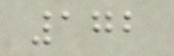172
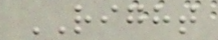RIGHT
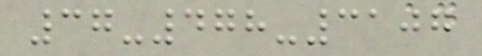37-478-3107
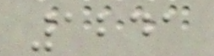1241
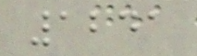1241
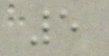5
